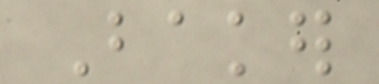Baker
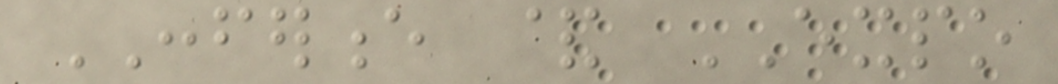CONFERENCE & EXPO
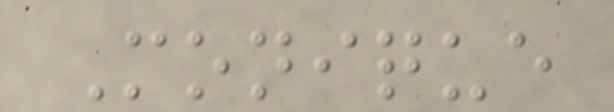Monique
